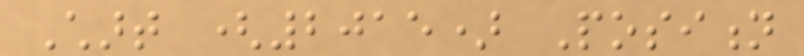Chart (2015) Position
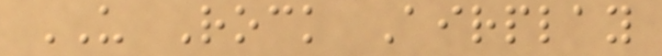US Rock Airplay
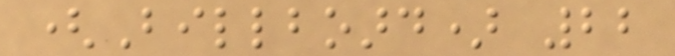(Billboard) 22
